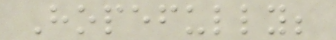Hopefully;
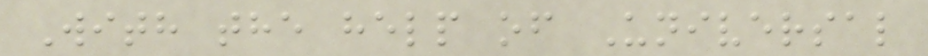With the help of Universal
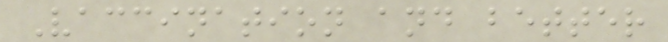Vaccination and better
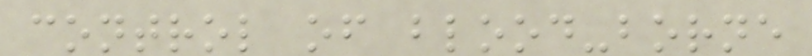control of blood-borne
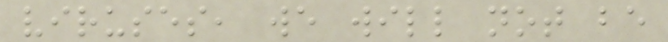viruses, we will not be
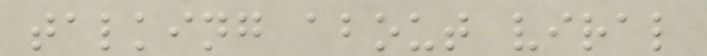talking about viral
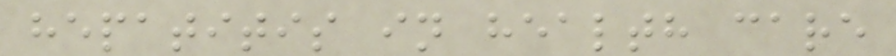hepatitis in health care
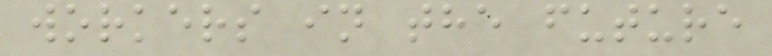workers in the future
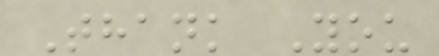Thank You
